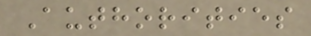Authorities
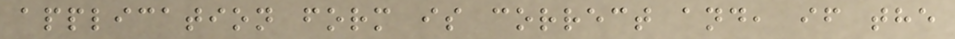application form is correct and, if the
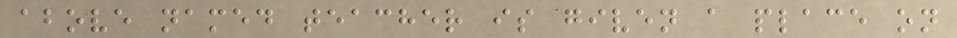above named teacher is given a place on
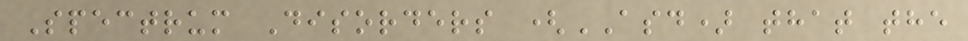Spectrum Disorders (ASD) that the
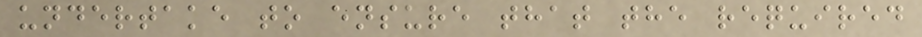undertake to ensure that the required
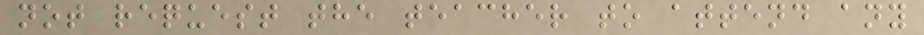not request the teacher to attend any
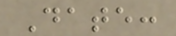Date:
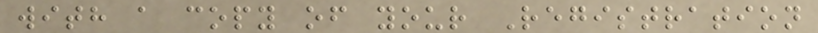with a copy of your Registration
